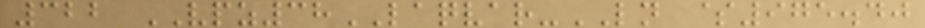322 VPZ38LAQVAR-LN $975.40
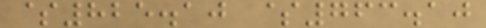$825.10 $763.10
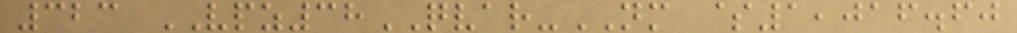323 VPZ38QVAR-NM $1,016.60
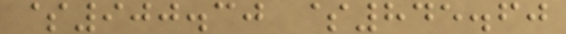$900.30 $845.60
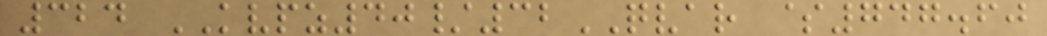324 KVPZ40/32QVAR $747.60
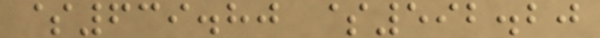$639.80 $592.20
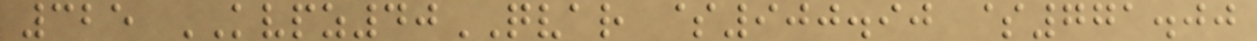325 KVPZ40QVAR $900.90 $771.00
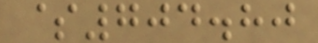$704.80
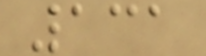131
